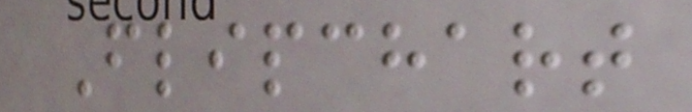Flipchart
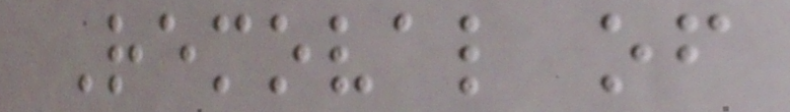Removal of
